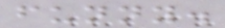funny.
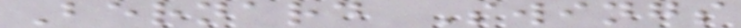Bernard Swings
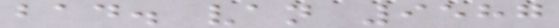bad. van 9587
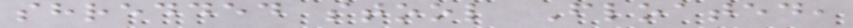shredded stool Floated,
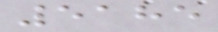5185
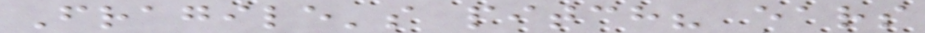Fragile's pitch? ears
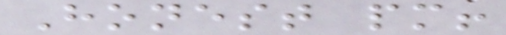Honest pm!
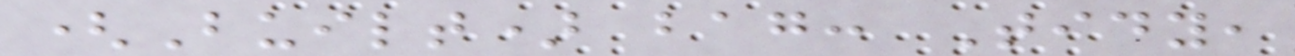(Built) bag: Tidy,
